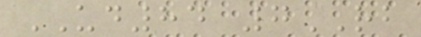UD84 7RB
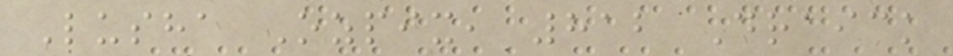Lusha Ozpix, 812 Draick
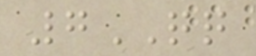7QQ
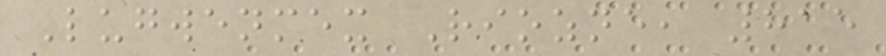Lugwenmex Riozne, 815
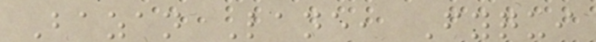Bazan Lane, Fyqui
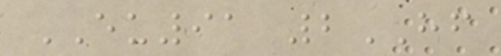EU91 2HF
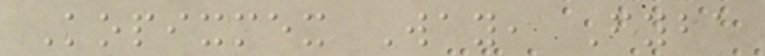Kopixmex Way, Fyba
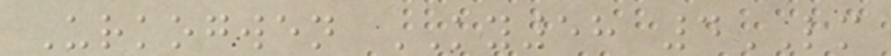Urkogwen KY58 4LM
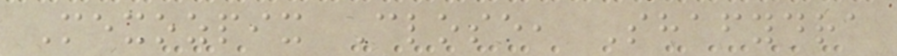Mexozpix Close, Shafydra
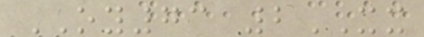OY73 2XX
